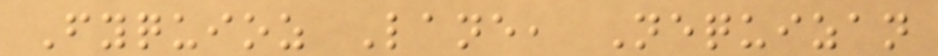Fyquioz Lane, Nequizan
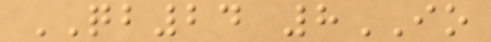QB24 8IO
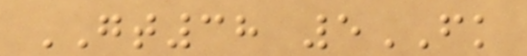GT38 5FK
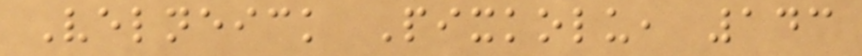Velneick Pixkolu, 143
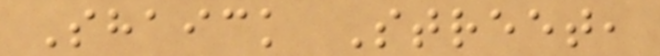Shaick Street,
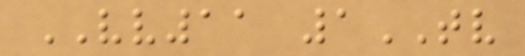VV11 1TV
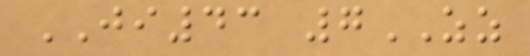JI43 7ZZ
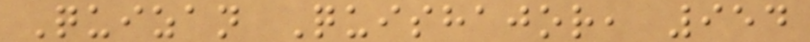Quizan Quishajor, 954
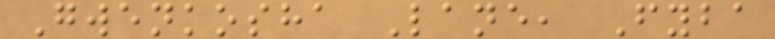Gwenkosha Lane, Fyba
